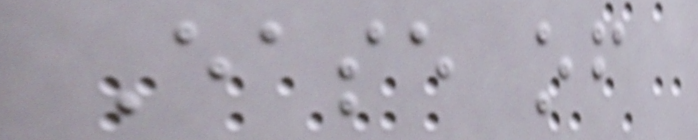Ease of
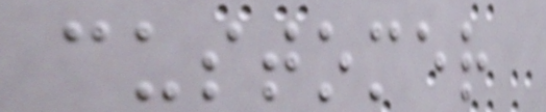customer
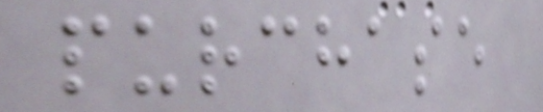purchase
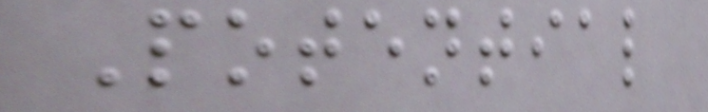Potential
